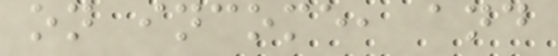on income, and
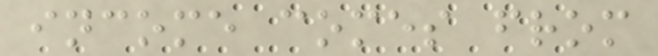income comes from
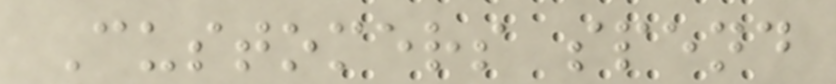Customers spend
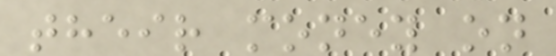their money on
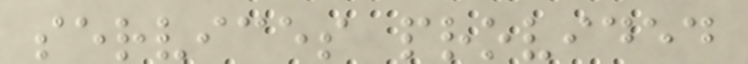services provided
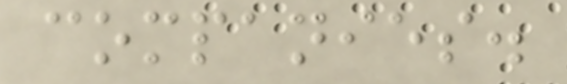companies.
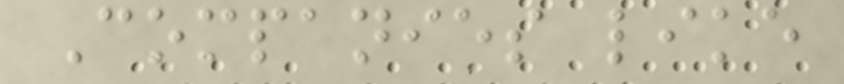Companies like
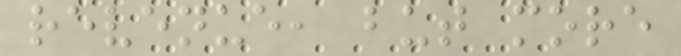revenue, but more
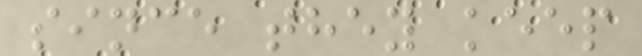since they keep
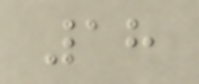18
